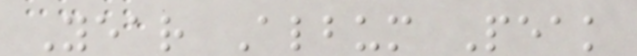Year Album Peak
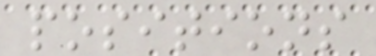positions
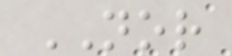NOR
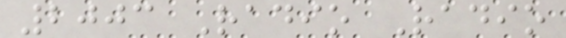2003 Radio Radio
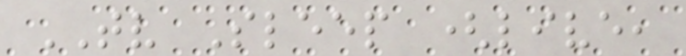TV Sleep (live,
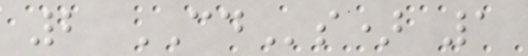2 CDs) 1
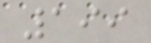199
